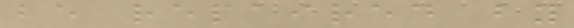be repaired by
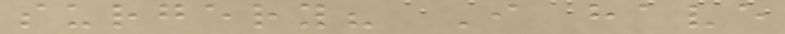surgery? I have
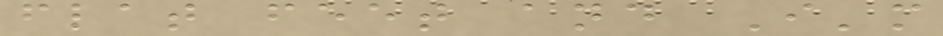flat feet and I'm
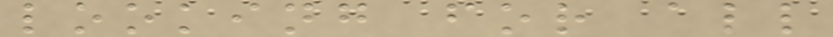looking for all
